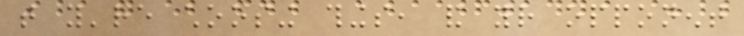that you're choosing things, and your opponent
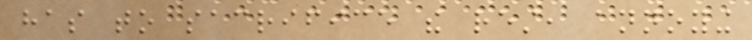has to sacrifice the rest, annoying
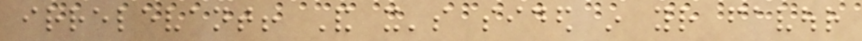irrelevant! And it's sided in your favour
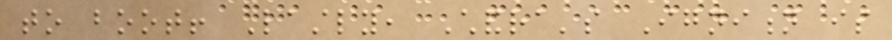to boot! Lastly, Chandra's Ignition is
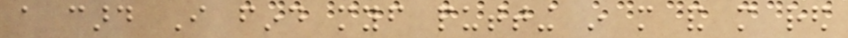a card I find myself putting in more and more red
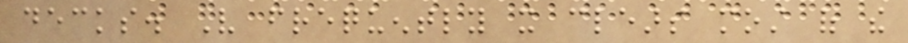decks. Very frequently it clears most of the
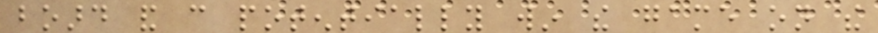board and can potentially win the game on the
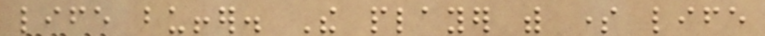life buffer. The player with some life
